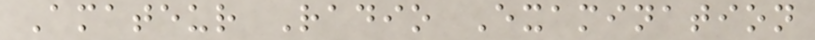Amateur Radio Examination
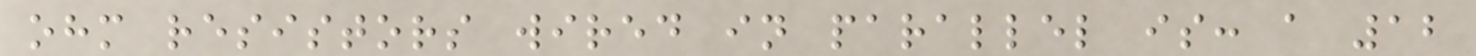ohm resistors wired in parallel is: a 12
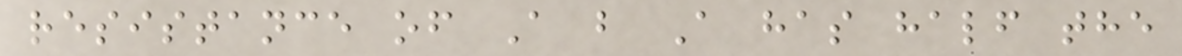resistance of A b A has half the
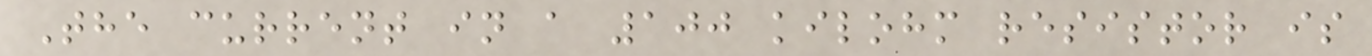The current in a 100 kilohm resistor is
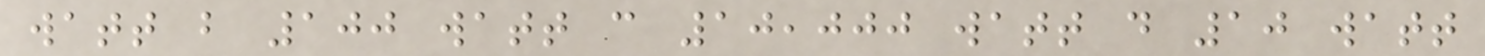watt b 100 watt c 10,000 watt d 10 watt
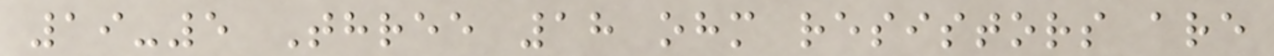19-5 Three 18 ohm resistors are
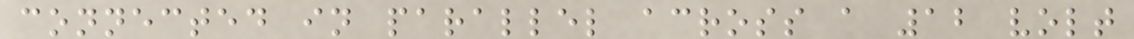connected in parallel across a 12 volt
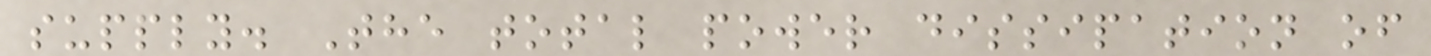supply. The total power dissipation of
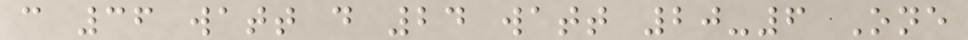c 36 watt d 24 watt 20-6 One
